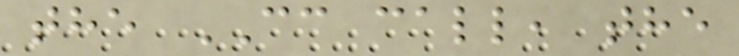the CC call, the
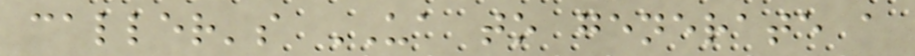caller's UA to generate a
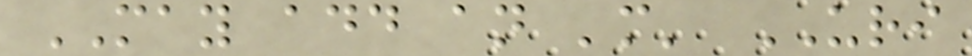MAY add an 'm' URI
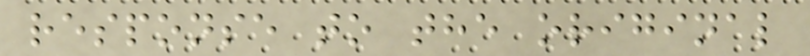response to the original
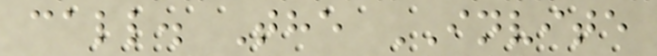call. The INVITE
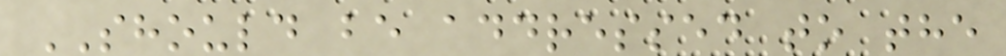SHOULD be addressed to the
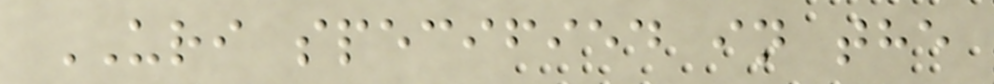URI specified in the
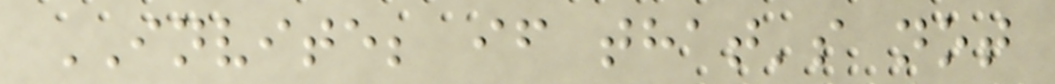INVITE; if that's not
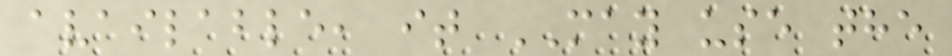available, it MAY use the
